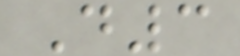D3
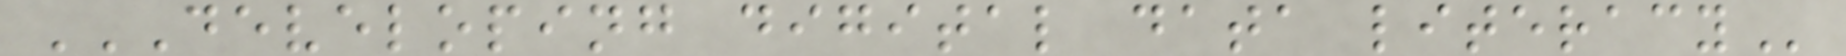DEVELOPING DIGITAL DATA LITERACY
